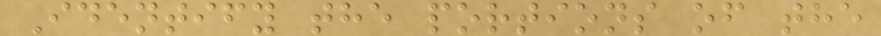Identify the portions of the
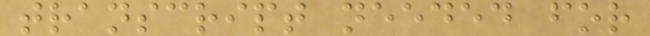transcript needed for
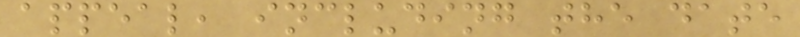appeal, including the date
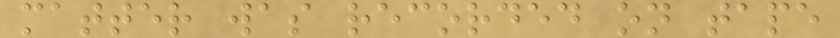matter was recorded on tape
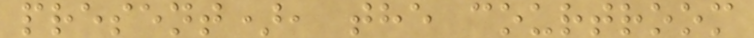present), the courtroom
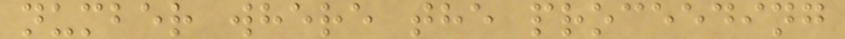number where the proceeding
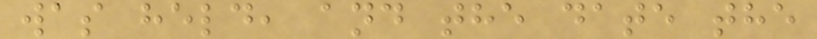was held, and the date the
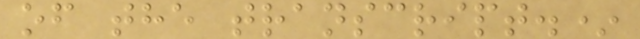of the transcript.*
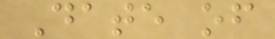Date of
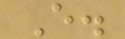E.
